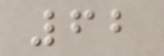62
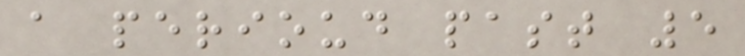a perioud past 5
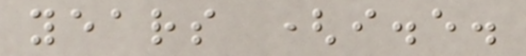years (i.e.
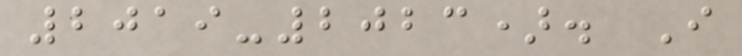2019-2023). I
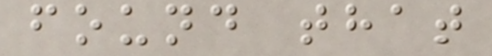found that
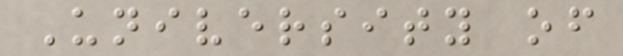University of
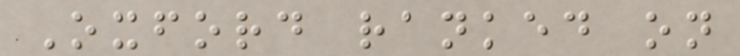Oxford ranked on
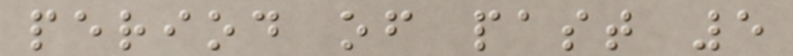period of past 5
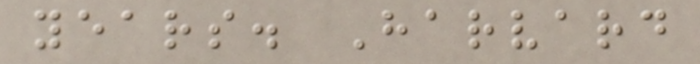years. Harvard
